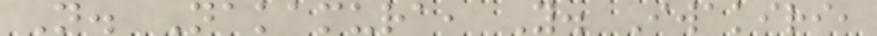N. Nakamura, Y. Iwakiri,
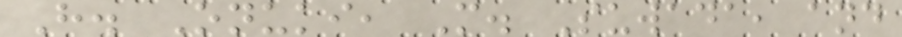H. Onuki, M. Suwada, and
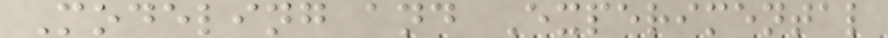Modeling and Experimental
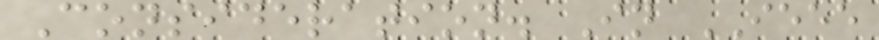Consideration. In IEEE
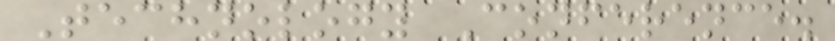Technology Conference.
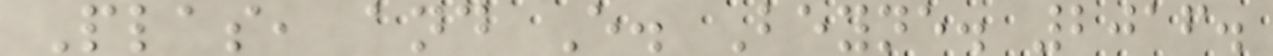Plas, and E. Beyne. 2016.
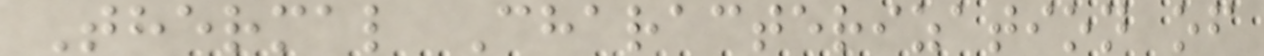Thermal Characterization of
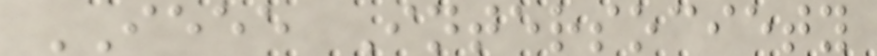IEEE Intersociety
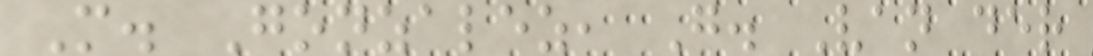M. Gonzalez, G. Van der
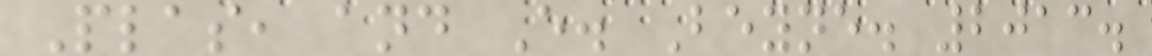Plas, and E. Beyne. 2013.
